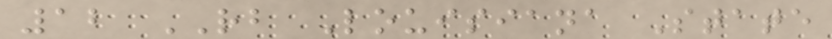12 RB Louisiana State
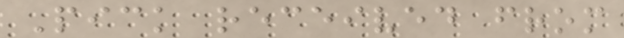Pick received from
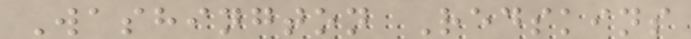Washington Redskins
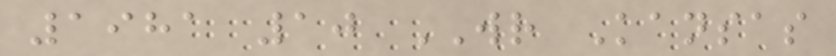1981 10 WR Kansas
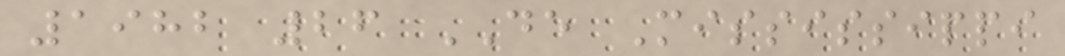1982 26 DE Mississippi
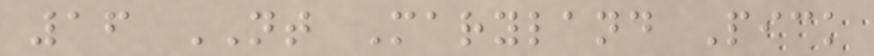16 NT Maryland Pick
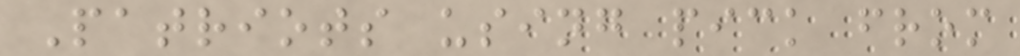Patriots using pick from
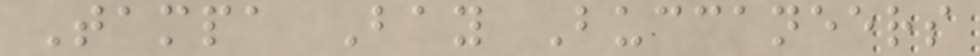Tampa Bay Buccaneers
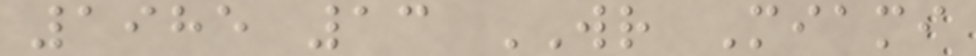1985 13 WR Miami
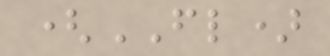(FL)
